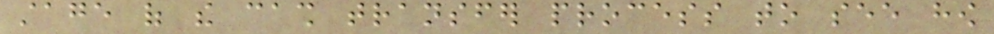stage of the cash transfer process to see how
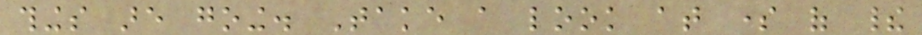things are going. Take a look at some of their
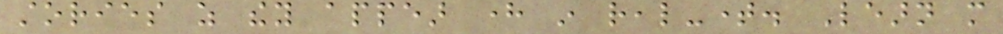stories as they appear here in real-time. Learn more
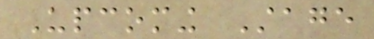Upcoming Stage
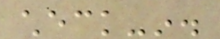check-in.
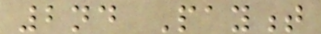2nd Payment
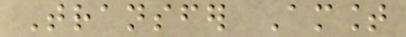Transfer Amount
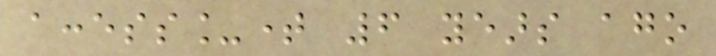access_time 6 years ago
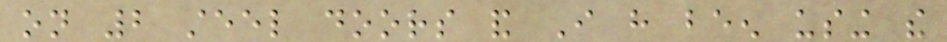on 2 steel doors and I have been using the
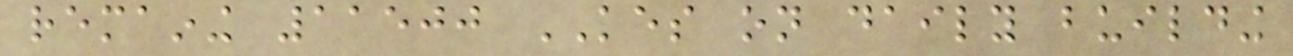remaining 11500 KES on daily building
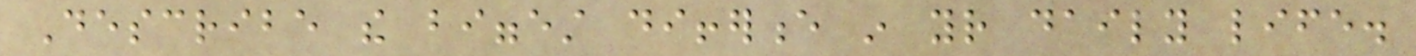Describe the biggest difference in your daily life.
